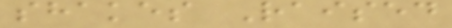shakes Raised
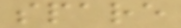spare
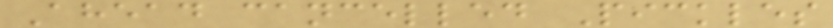Ahead cancelled Pickles
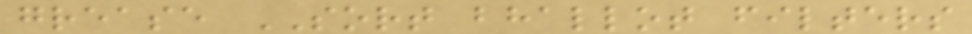grease SORT bhallot filters
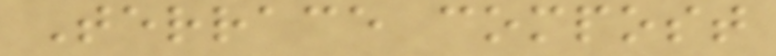Terrace compost
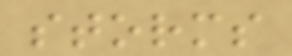storms
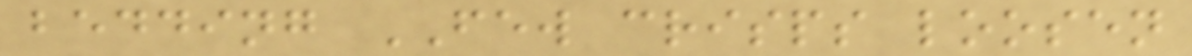bedding FEW crisps loosen
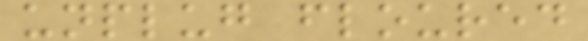unplug floured
